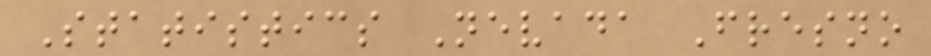Statistics Nevada Fresno
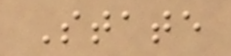State
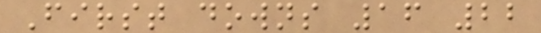First downs 16 22
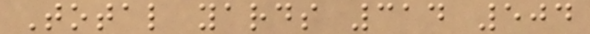Total yards 314 504
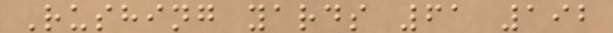Rushing yards 61 192
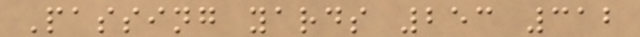Passing yards 253 312
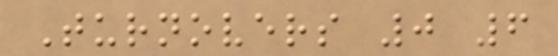Turnovers 0 6
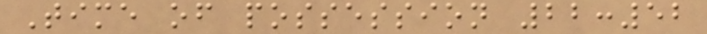Time of possession 22:52
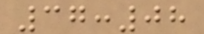37:08
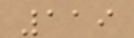119
